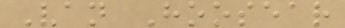Van Hoosear
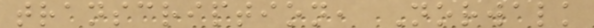transcription, Norwalk
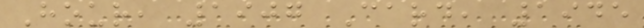Hour, 1907 Card, 1945
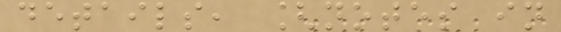details, [notes in
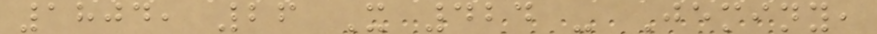1804, 26 X 424 - Jeminy,
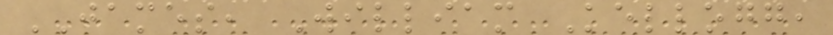JAMES, William Kellogg,
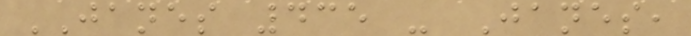JANES 435 - Janes,
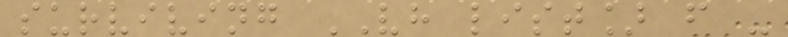surviving VH list] f -
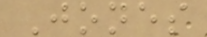Jones
